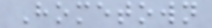Hometown
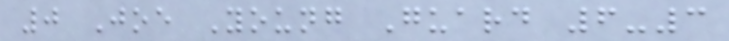0 Joe Young Guard 6-3
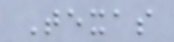Texas
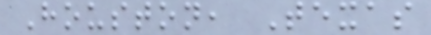Houston, Texas
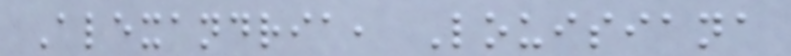Alexandria, Louisiana
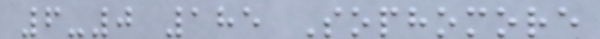6-0 185 Sophomore
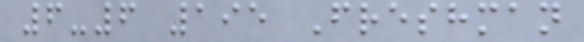6-6 195 Freshman
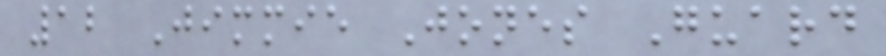12 Jimmie Jones Guard
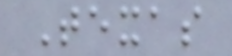Texas
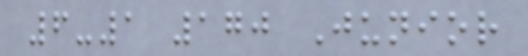6-1 170 Junior
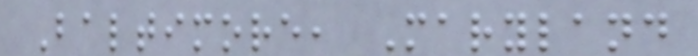Baltimore, Maryland
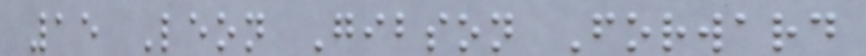15 Leon Gibson Forward
